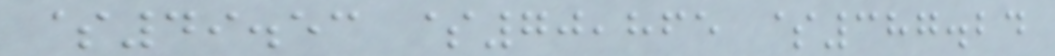$49.53 $70,865 $387.24
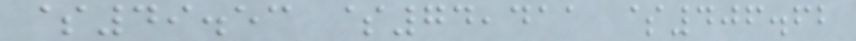$49.53 $74,411 $406.62
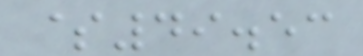$49.53
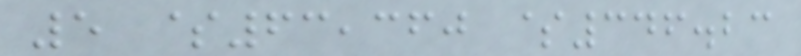5 $63,360 $346.23
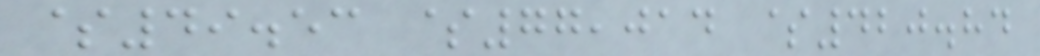$49.53 $77,014 $420.84
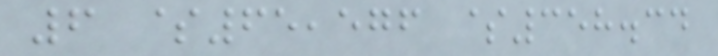6 $65,576 $358.34
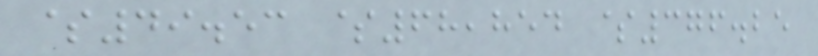$49.53 $68,854 $376.25
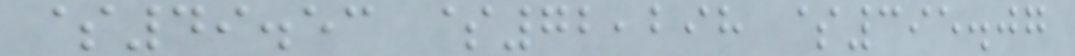$49.53 $72,298 $395.07
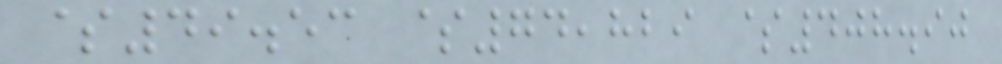$49.53 $74,829 $408.90
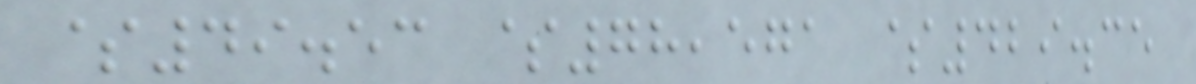$49.53 $78,571 $429.35
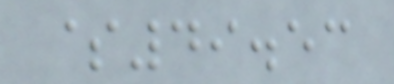$49.53
